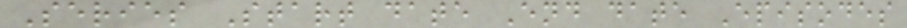Series Start date End date Episodes
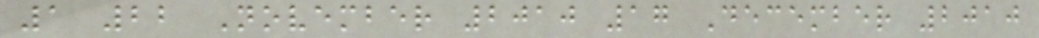1 22 November 2010 17 December 2010
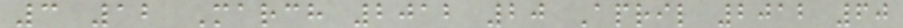3 12 March 2012 20 April 2012 60
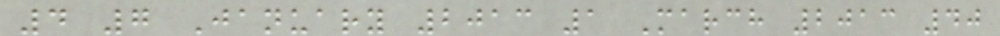4 7 January 2013 1 March 2013 40
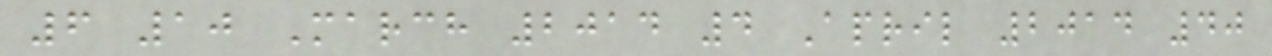6 10 March 2014 4 April 2014 40
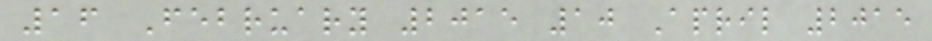16 February 2015 10 April 2015
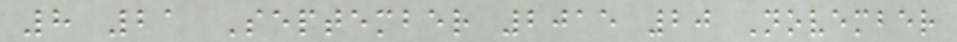8 21 September 2015 20 November
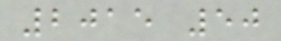2015 50
